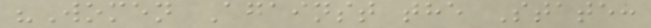"Women Against the State:
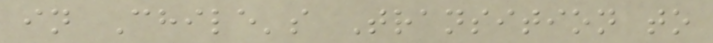in Chile's Transition to
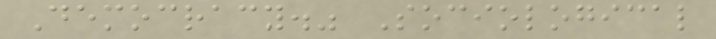Democracy." Sociological
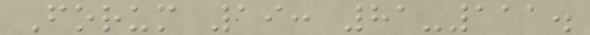Forum 19: 81-111.
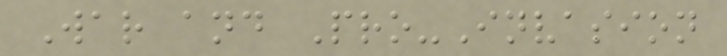War and Pro-Invasion
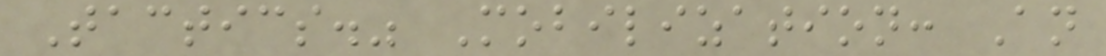Tactics." Mobilization: An
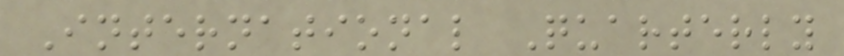International Quarterly
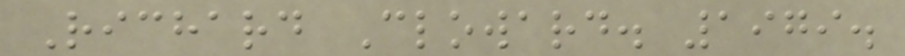Richard Cloward. 1979.
